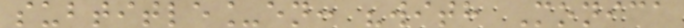subtitle_en: "with Monica
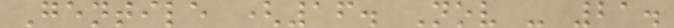Gentile (16. Nov - 21.
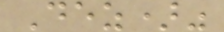Dez)"
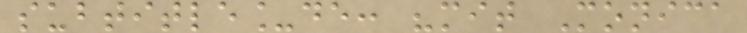subtitle_de: "mit Monica
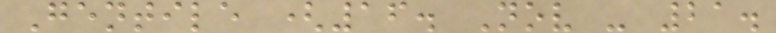Gentile (16. Nov - 21.
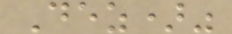Dez)"
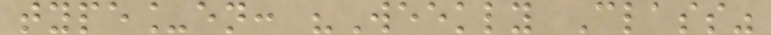type_en: "Weekly Class"
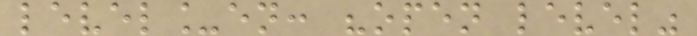level_en: "open level"
